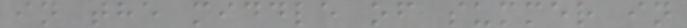in the middle of summer in
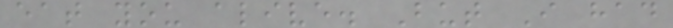eat you alive. But I had
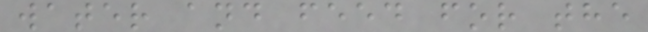water and feed for the
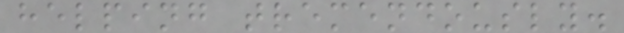helping tremendously.
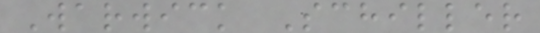Warwick Schiller
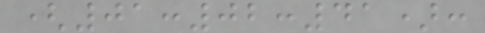(01:02:41):
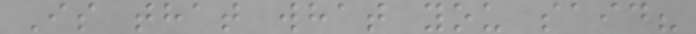Is that what you said?
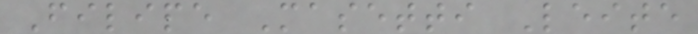Filipe Masetti Leite
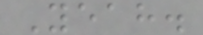Yeah.
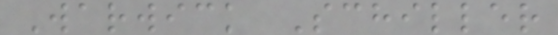Warwick Schiller
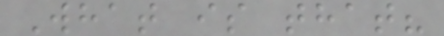What is that?
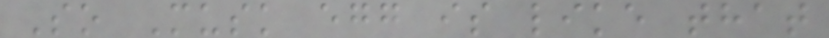So Musk egg is like that
